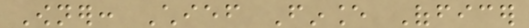Owner: Chief Finance Officer
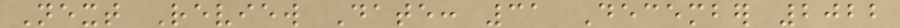Next Review Date: 31 December 2022
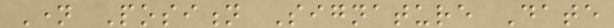Name Position Signature Date
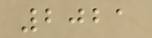2021
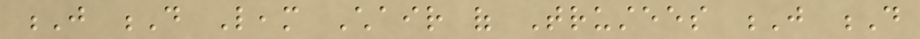J D Leam Chair of Trustees J D
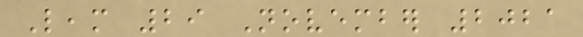Leam 29 November 2021
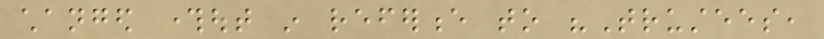changed throughout in reference to "Trustees,
